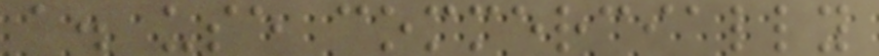a. use commercially
